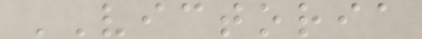VICTORIA
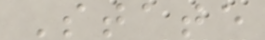State
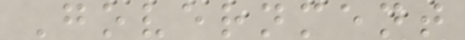Government
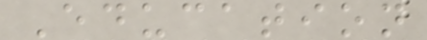Education
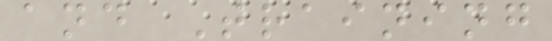and Training
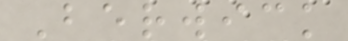Berwick
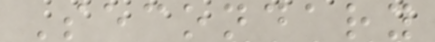Secondary
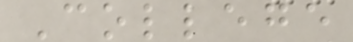College
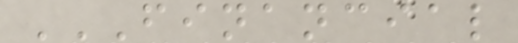FINANCIAL
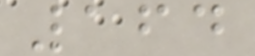164
